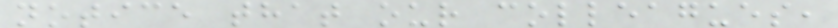notice that our colleagues,
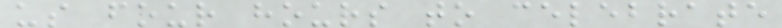us four hours to celebrate
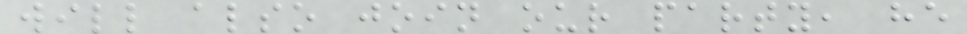will also join our party, he
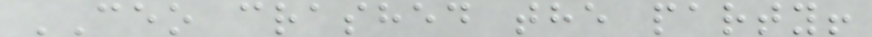CEO crashed the party!
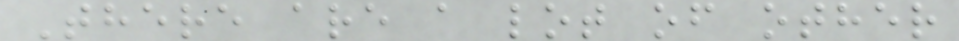There are a lot of other
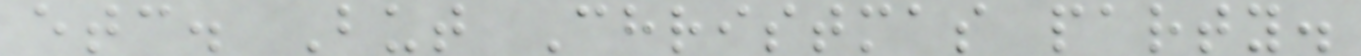etc. But Christmas party.
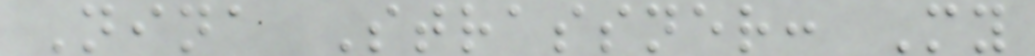Nina Strassner: My
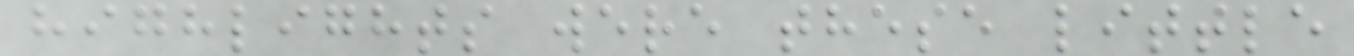highlights were these little
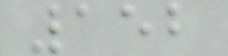152
